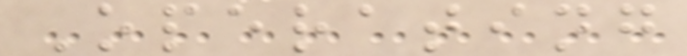Operating
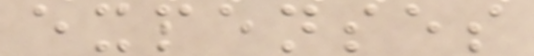expenses
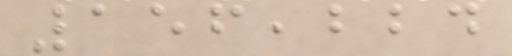156,224
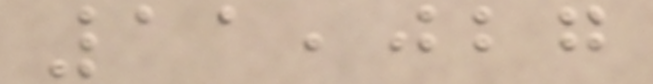11,027
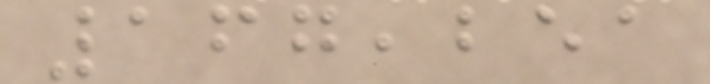167,251
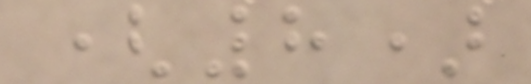(8)
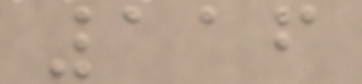116
